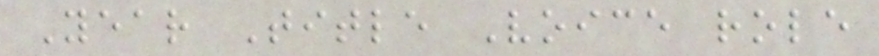Year Title Voice role
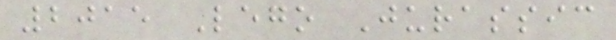2015 Lego Jurassic
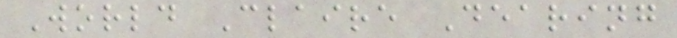World Claire Dearing
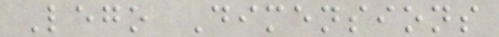Lego Dimensions
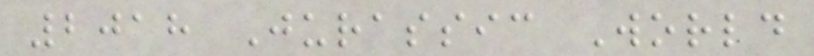2018 Jurassic World
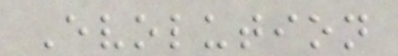Evolution
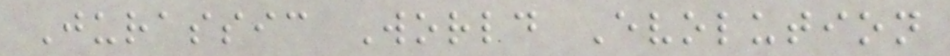Jurassic World Evolution
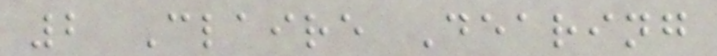2 Claire Dearing
